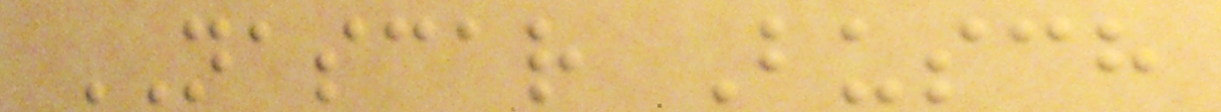NASCAR Busch
